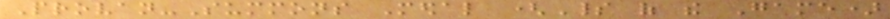Provan-Summons Medal (Spirit of the Game)
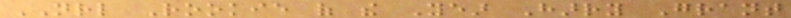NRL Rookie of the Year Harry Grant
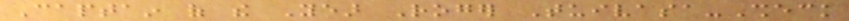Captain of the Year Roger Tuivasa-Sheck
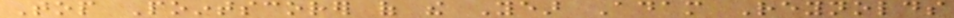Top Pointscorer of the Year Adam Reynolds
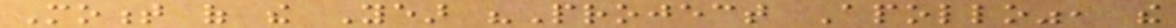Moment of the Year "Project Apollo", the
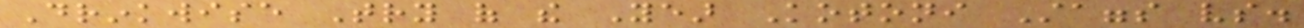Drinkwise Try of the Year Kotoni Staggs vs.
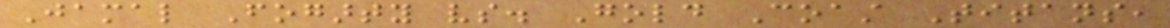Jamal Fogarty vs. Gold Coast Titans,
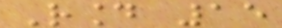Round 15
